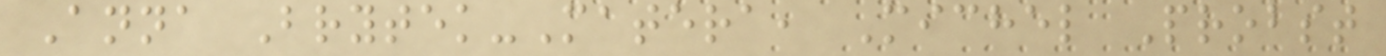Anna Brytek-Matera, Michel Probst
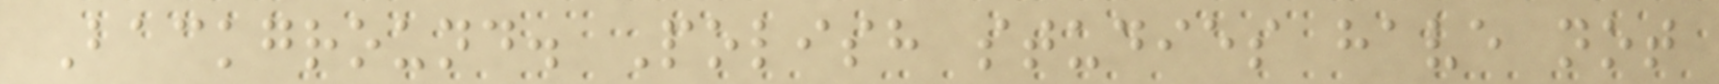Background. Polish studies have not
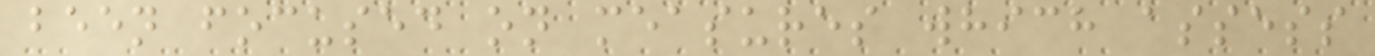been focused on measures which assess
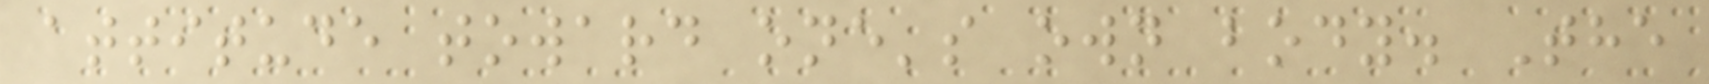attitude toward one's own body. The
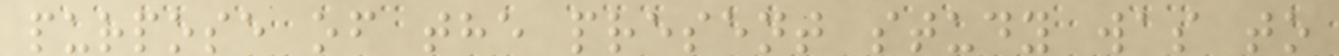purpose of the present study was to
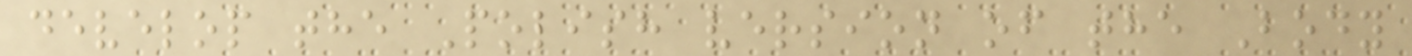develop the Polish version of the Body
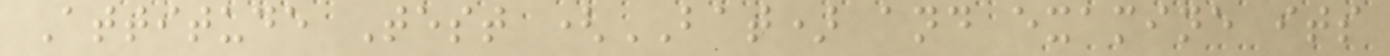Attitude Test (BAT) and examine its
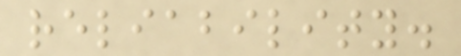reliability.
